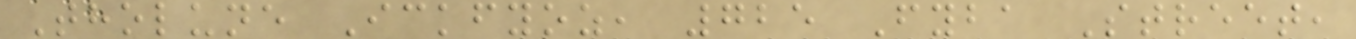Tholune Ickfyoz, 725 Fyba Street,
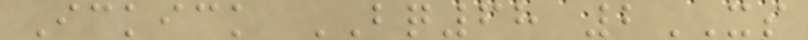Ickick BQ68 2XS
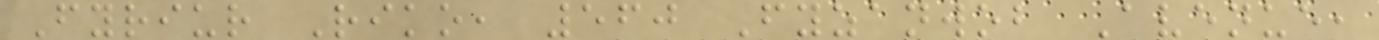Fyriur Riko, 560 Fyzanwob Avenue,
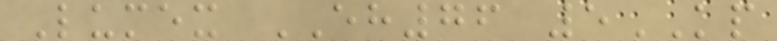Lumex EH76 5KP
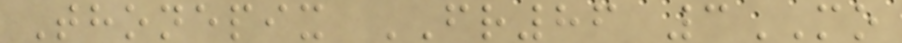Thonepix FR86 3MO
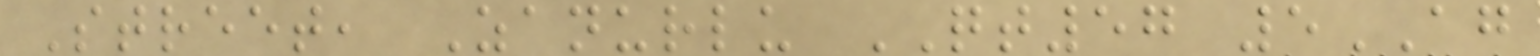Street, Zanurlu QT57 5AG
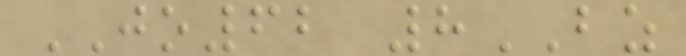JO62 8BZ
